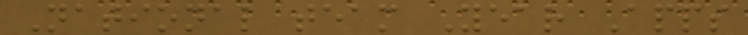National team Year Apps
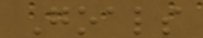Goals
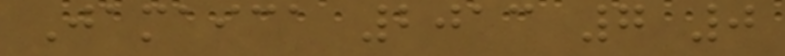Jamaica 2013 7 0
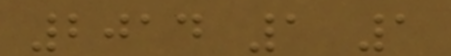2014 1 1
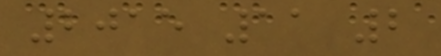2015 11 2
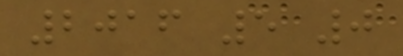2016 5 0
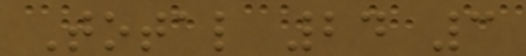Total 24 3
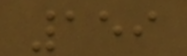159
